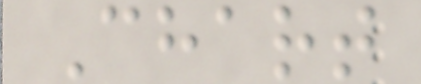Chart
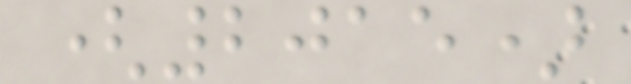(2015)
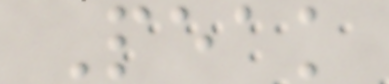Peak
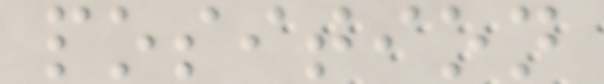position
